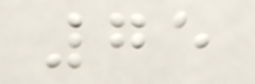75
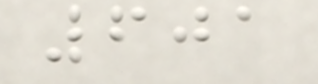601
